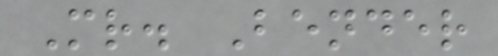Mr. Bender
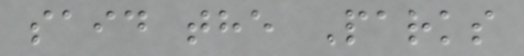said the Parks
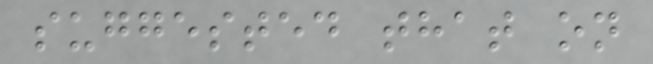suggested that on
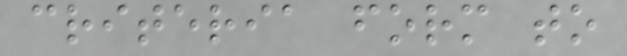criteria form to
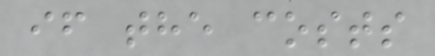if the costs
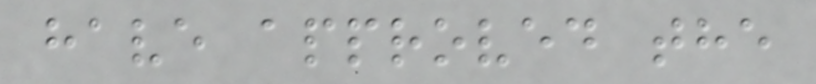have approved the
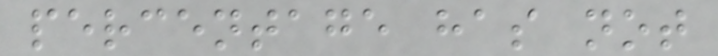percentage has not
